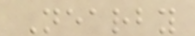Nearby
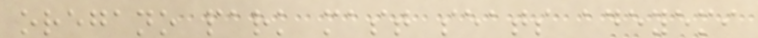oregano park mast seats adeyemi
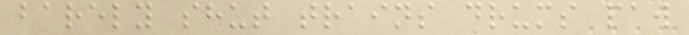barely shut trains drums paw
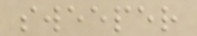sweeper
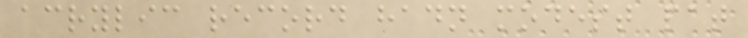acrylic record hadn modest pat
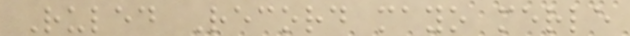Ruled Record mayo merle
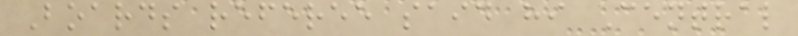Boards referee said hi Central
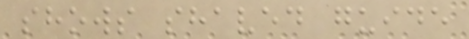shows shaved guide
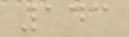143
